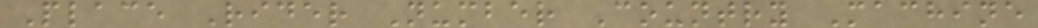Place Rider Number Country Machine
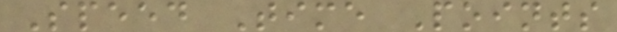Speed Time Points
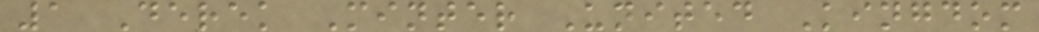1 Derek Minter United Kingdom
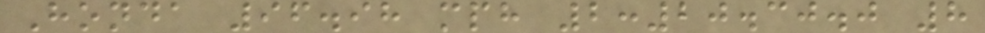Honda 96.98 mph 2:20.30.0 8
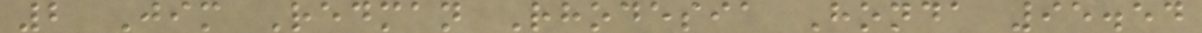2 Jim Redman Rhodesia Honda 95.54
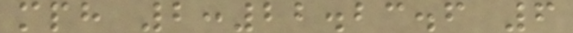mph 2:22.23.6 6
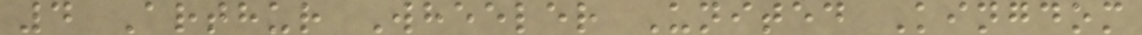4 Arthur Wheeler United Kingdom
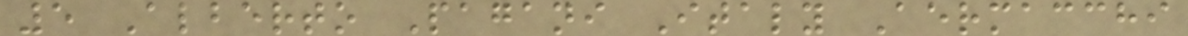5 Alberto Pagani Italy Aermacchi
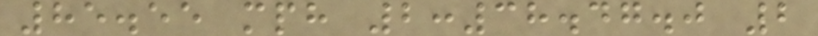85.55 mph 2:38.47.0 2
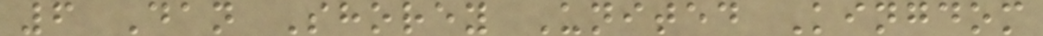6 Dan Shorey United Kingdom
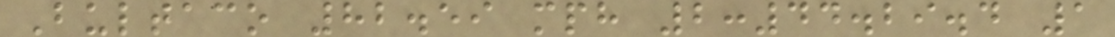Bultaco 82.59 mph 2:44.29.4 1
